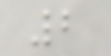2
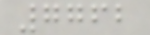7762
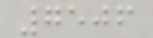7506
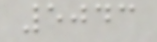5043
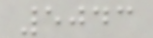5043
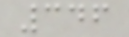346
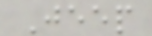Jeep
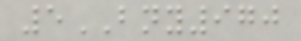5BNY970
